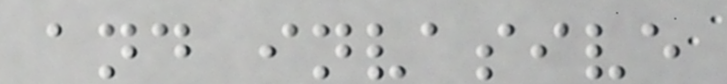and invasive
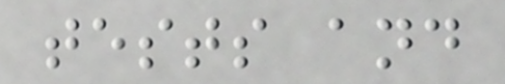tests and
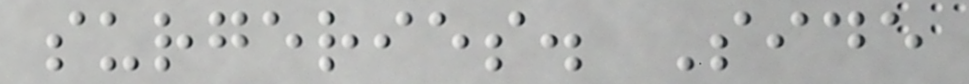surgeries. Side
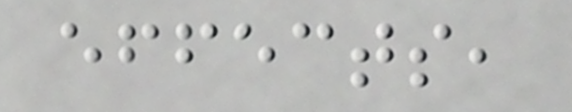effects,
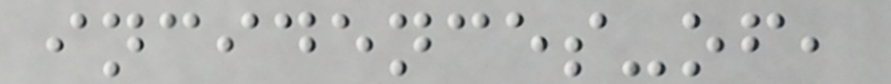incidences-of,
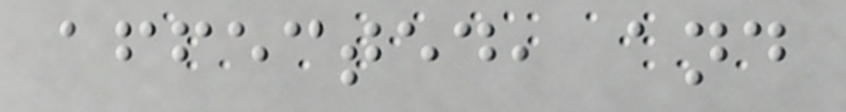affected, and
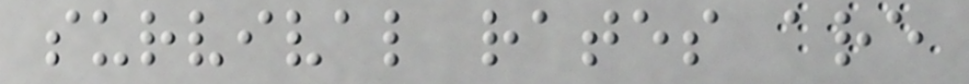survival rates are
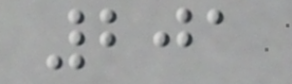201
